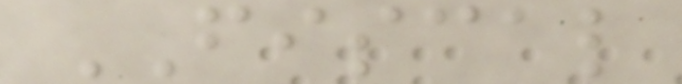FISCAL
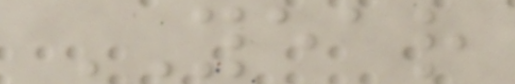YEAR
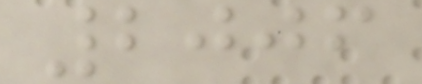2006
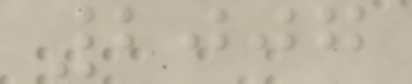2007
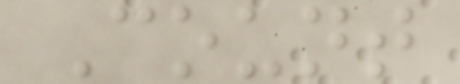Count
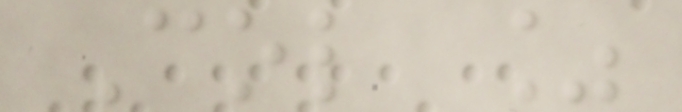Col %
